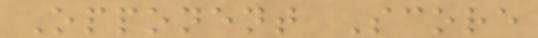Opponent Score
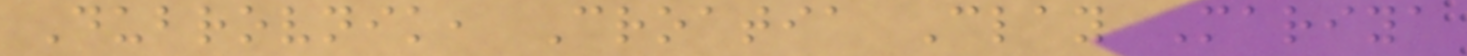Dubrovnik, Croatia Clay Mariya
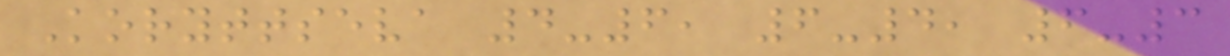Koryttseva 4-6, 6-4, 6-3
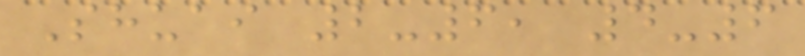Shuai 2-6, 4-6
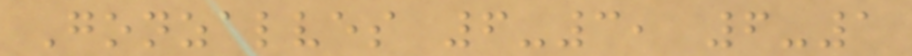Gonzalves 6-3, 6-1
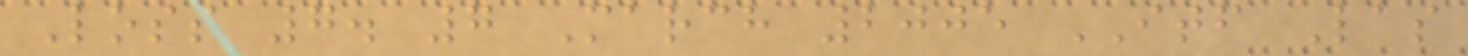Loss 7. 7 March 2005 ITF Las
